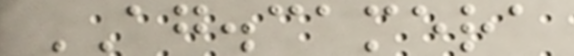AG.camera
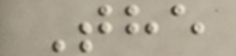The
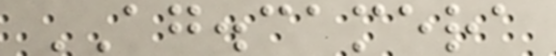AG.camera
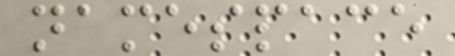namespace
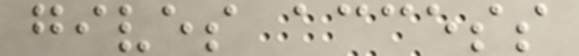gives access
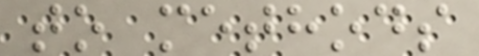to methods
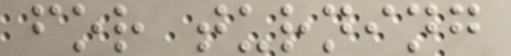for turning
